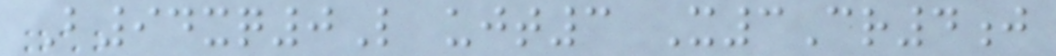B94xq0L ujt3 X3Cr4j
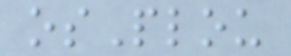osPlou
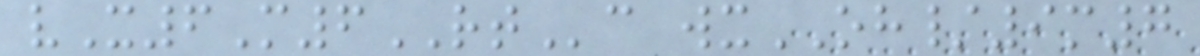vX6M6RTc wxOH/9m7
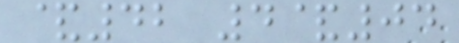&42 4&04
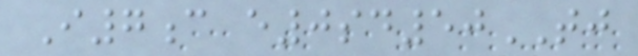I7c e0sd50TJ
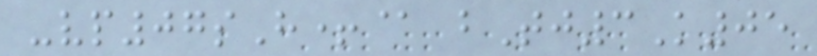-vp07sH+@ bTj3K05
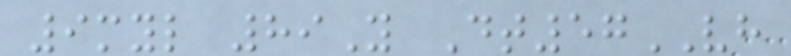9myl 89Y Dt57VH
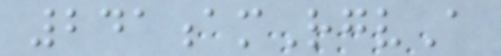241amRgvA
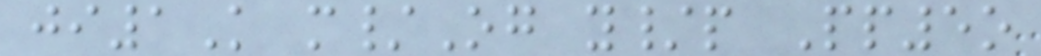ji1K m/Og y/p Pp5o
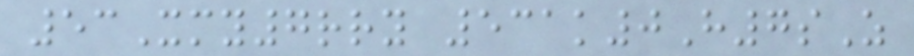53Xmy7rry 531k0H7sZ
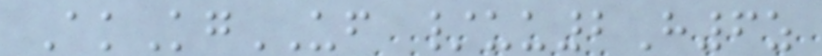AkKgUF /uu2H6z
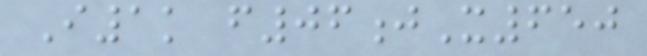I1k f06jX650
